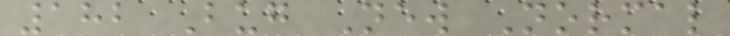182 Bug New Normal
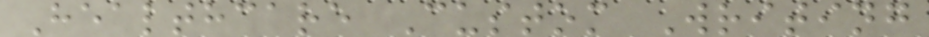Healthcare Custom Writing
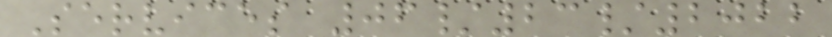Services 06/23/2022
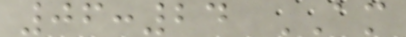06:24 AM
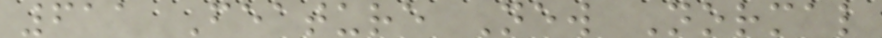611 Feature New Normal
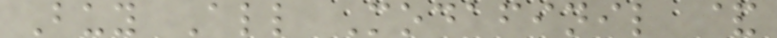Buy All Modafinil &
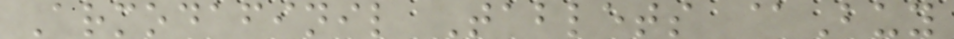Armodafinil Tablets @Buy
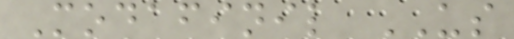Modafinil US
